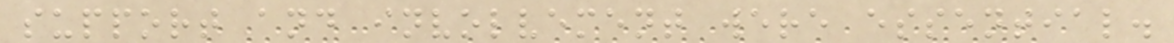support and involvement were essential.
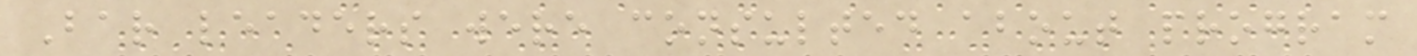Bar leaders were consulted about program
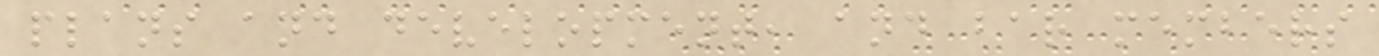plans and development, and bar members
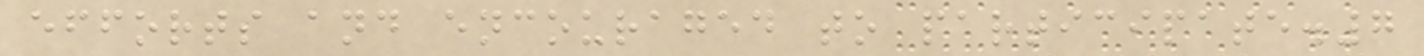efforts and encouraged to participate.7
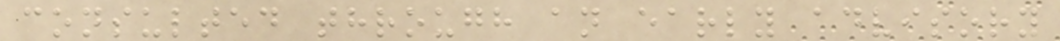consulted through an early advisory
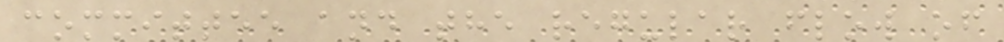committee and the regular flow of
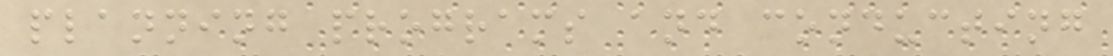planning programs and conducting
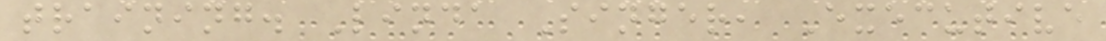training. Linda Singer, Executive
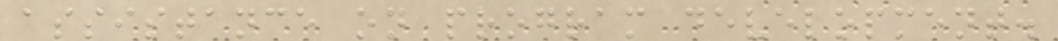assistance on program development.
